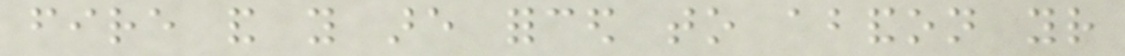fire and you are forced to abandon your
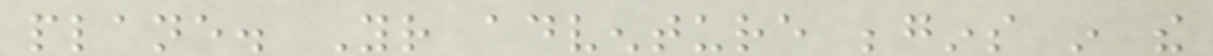plane. Your adventure begins in the
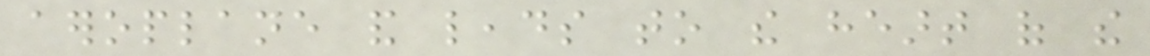aeroplane and leads to the heart of the
